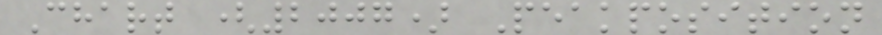Chart (2007) Peakposition
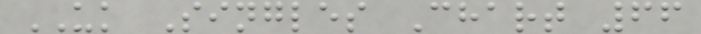UK Singles Chart 66
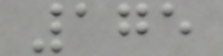175
